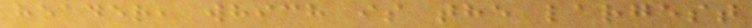header, which is the largest
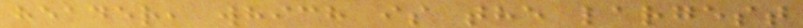header, which is the largest
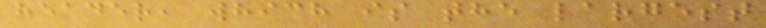header, which is the largest
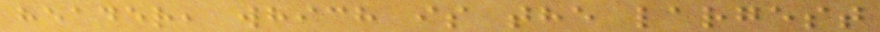header, which is the largest
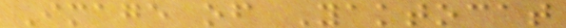Image of Yaktocat
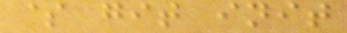$ git init
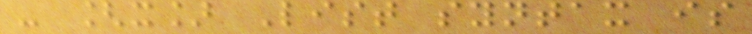- [x] List syntax is
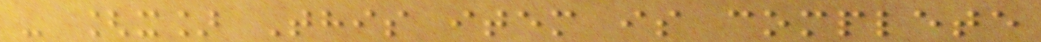- [x] This item is complete
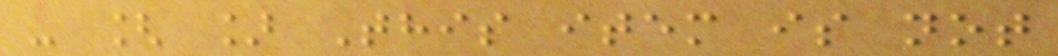- [ ] This item is not
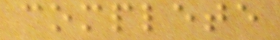complete
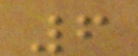6
